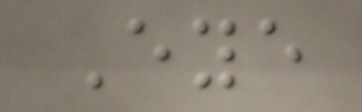Eye
